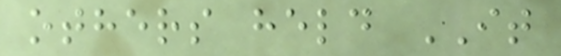others held IT
